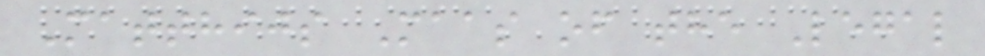Matthijs Maas of the Legal
